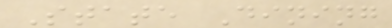State Dining
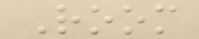Room
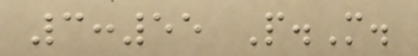3:55 P.M.
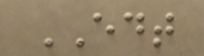EDT
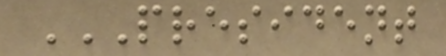PRESIDENT
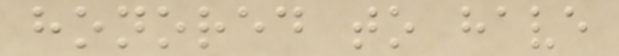honored to have
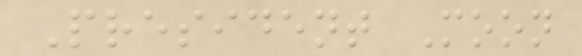President Moon
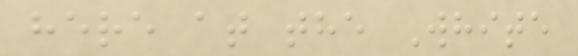here at the White
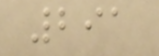291
